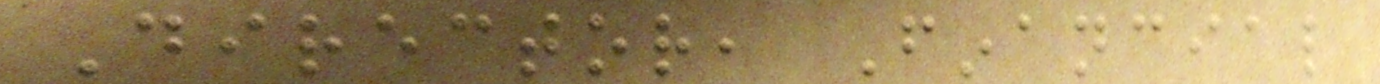Director, Financial
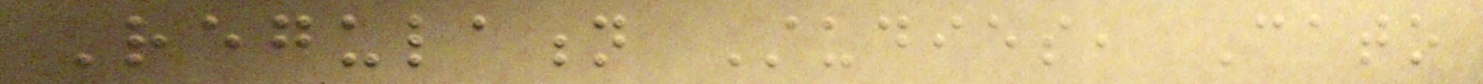Regulation Studies, Cato
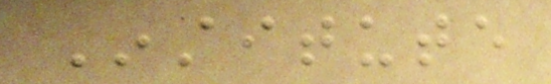Institute
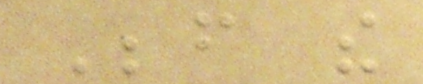Before the
